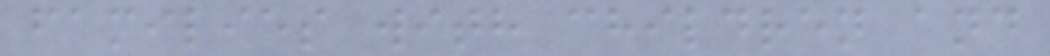families with children and
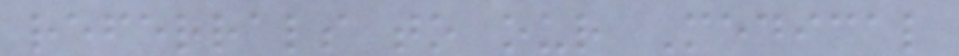referrals to our Medical
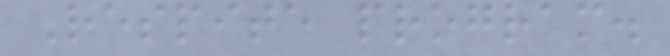Respite program.
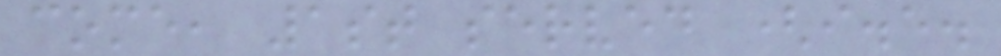come, 1st served (i.e.
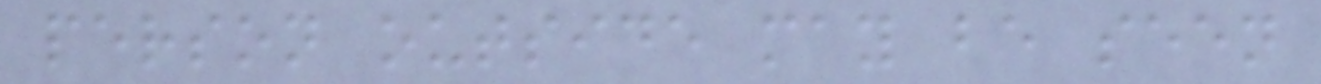person outside may be seen
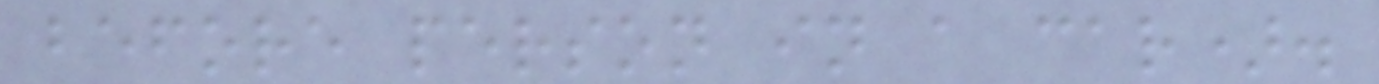before person in a car).
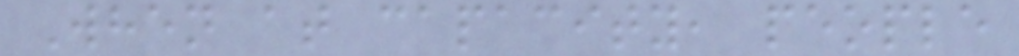When at capacity, people
